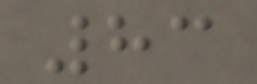83
